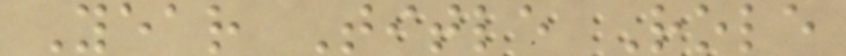Year Title Role
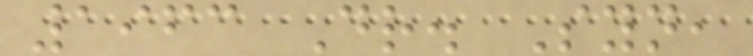1963 Dr. Syn,
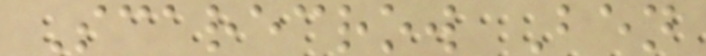Scarecrow Ben
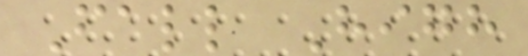Fall High
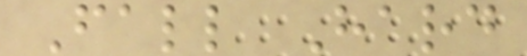Fall Hard
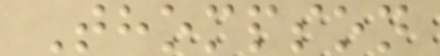Thompson
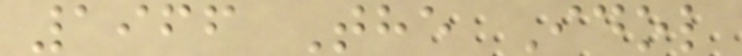1966 The Idol
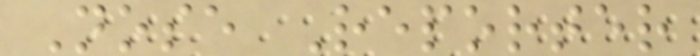Nose Reporter
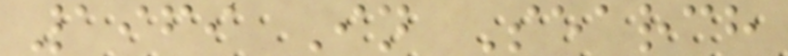1969 In Search
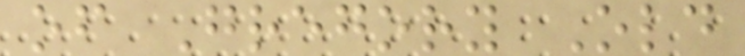of Gregory Old
